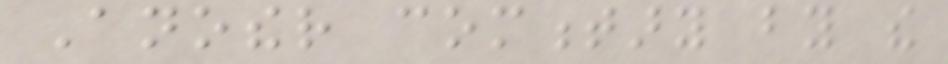Another commentary by the
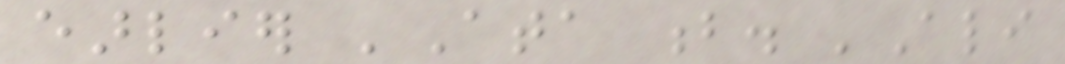earlier 'Ata b. 'Ali
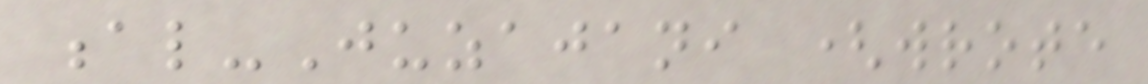al-Juzajani (wrote
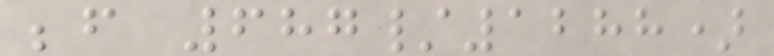before 687/1288)
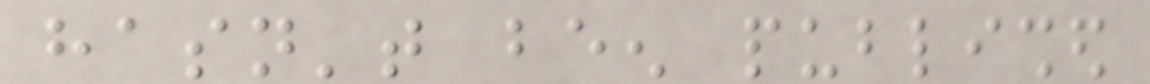hasn't been published
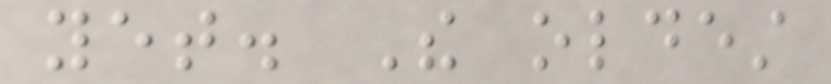yet. The oldest
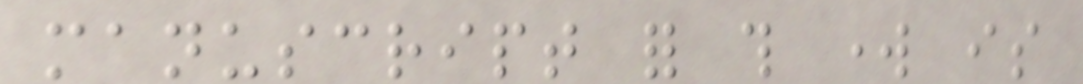manuscript for this work is
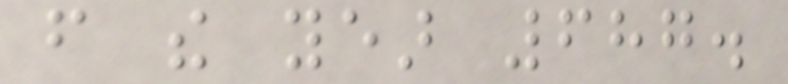from the year 687.
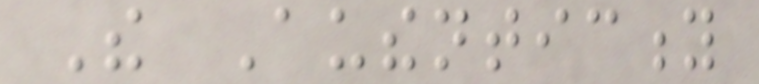The Authenticity
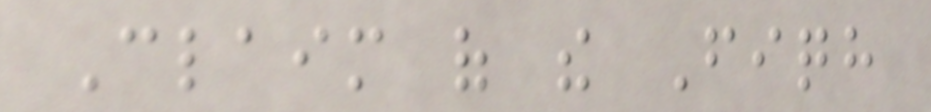Claim of the Fiqh
